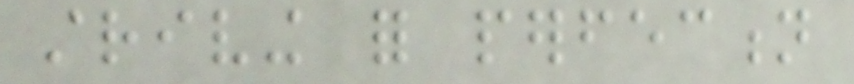striving for perfection
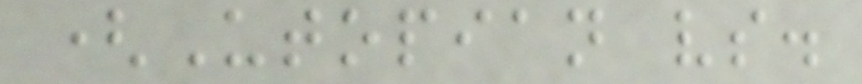(Utopian vs.
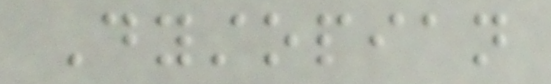Dystopian
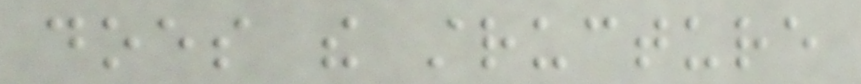does the structure
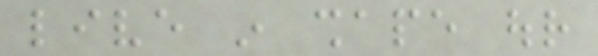live in shape our
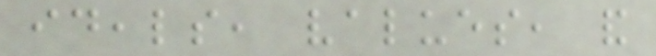ideals, values, and
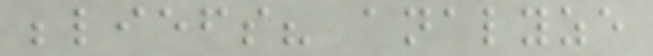beliefs? analyze
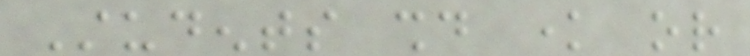Students should know or
